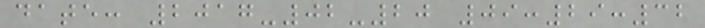date: 2017-02-20 09:29:32
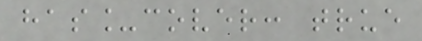has_cover: true
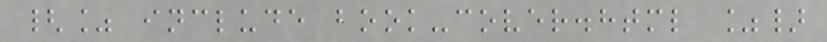{% include book-cover.html %}
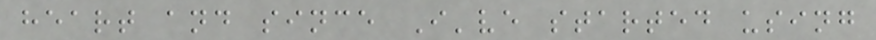heart and since I've started using
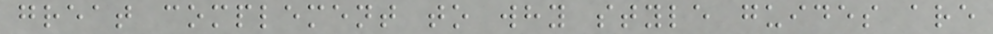great complement to why style guides are
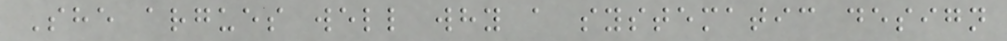She argues well why a systematic design
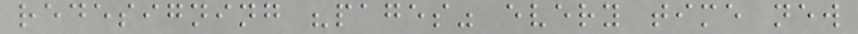redesigning "pages" every time new
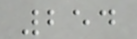254
